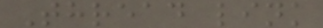Thread link
